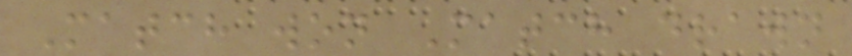Match won Match drawn
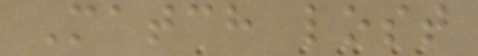Match lost
